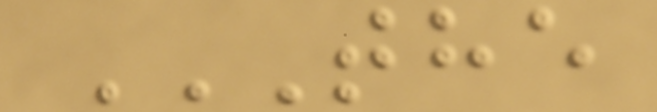THE
